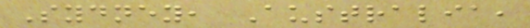Sydney, Australia,
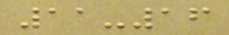11-16
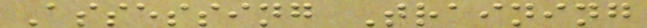Assessing Training
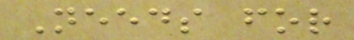Needs for
